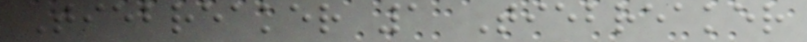Tiebreaker 1 Tiebreaker
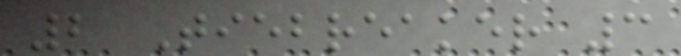2 Tiebreaker 3
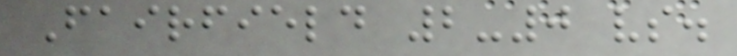Fairfield 2-0 vs.
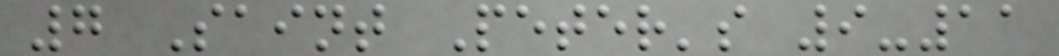7 Saint Peter's 9-11
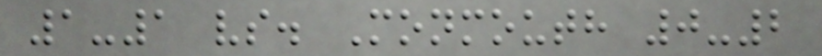1-1 vs. Monmouth 0-2
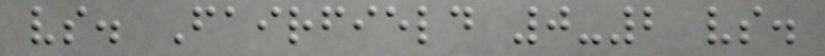vs. Fairfield 0-2 vs.
